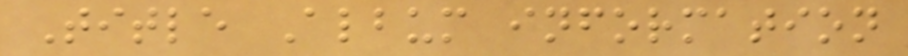Title Album information
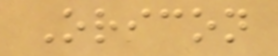Oricon
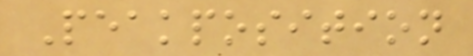Peakposition
